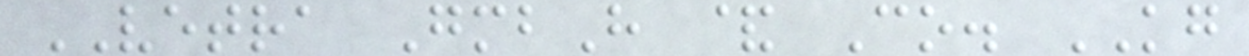VETRA GmbH & Co. KG
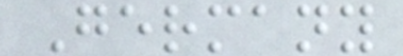Germany
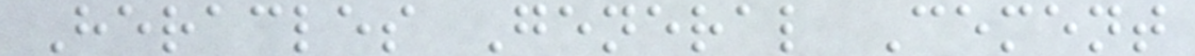Heracles General Cement
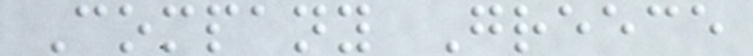Company Greece
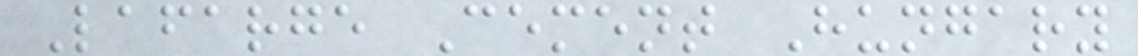Lafarge Cement Hungary
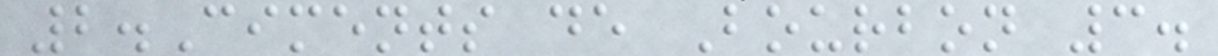2.Ciments de Bourbon 3.
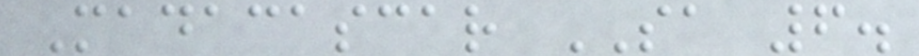Madacascar SA 6.
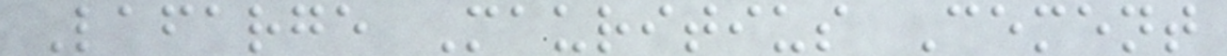Lafarge Mauritius Cement
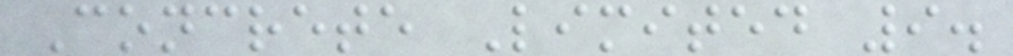Concrete Limited 9.
